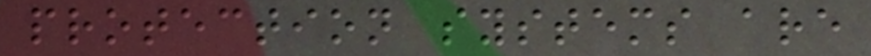protection systems are
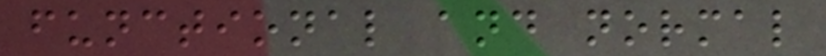functional and normal
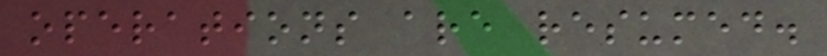operations are resumed.
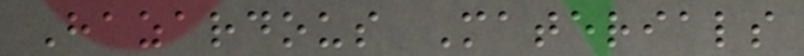Hazardous Materials
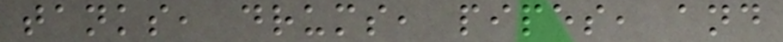tanks, drums, pipes, and
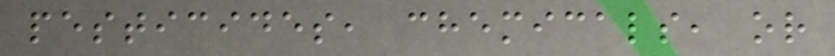pesticides, chemicals, or
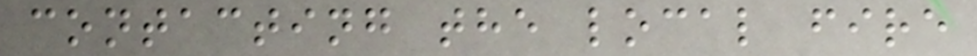contacting the local fire
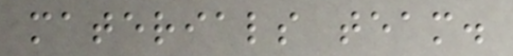materials team.
